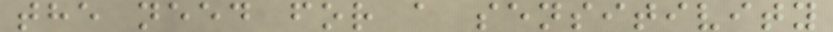the need for a sensitivity
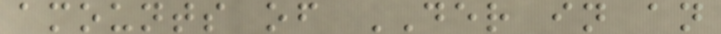amounts of DER in an
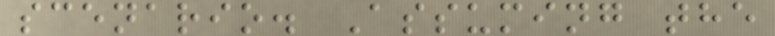scenario. Assuming the
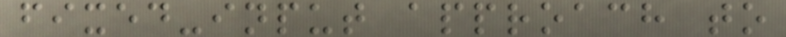fixed-input approach to
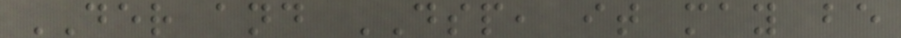DER and DSP, it may be
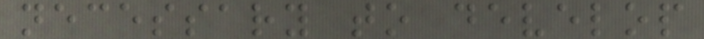necessary to develop
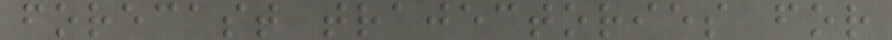forecast trajectories for
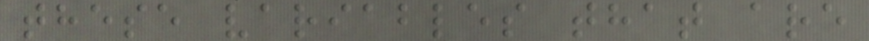these variables that are
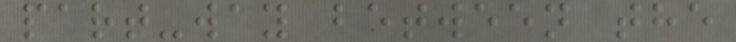part-way between the
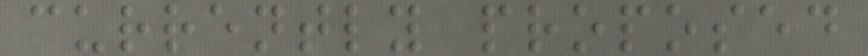currently proposed
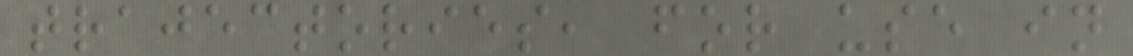trajectories, for use in
